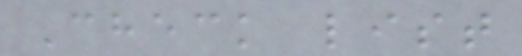Check list
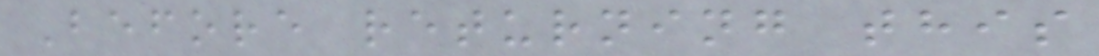Before returning this
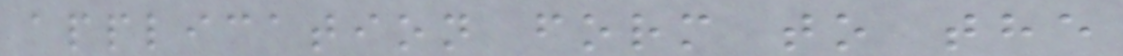application form to the
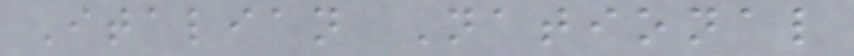Italian National
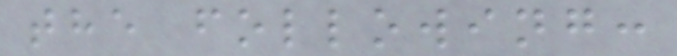the following:
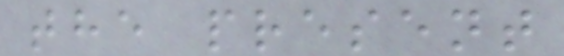the present
